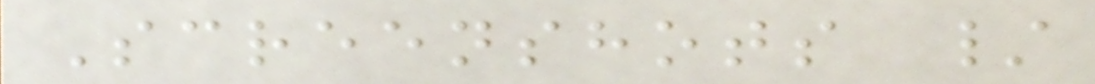Screenshots /
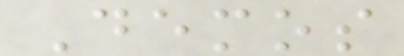Demos
